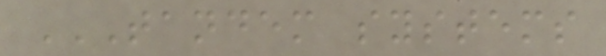TANDEM SYSTEMS
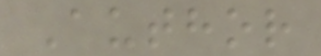Author
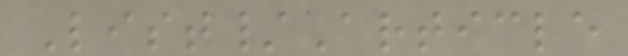List/Article
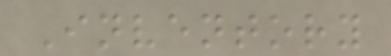Inventory
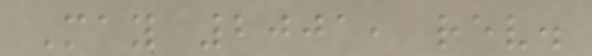May 2001, rev.
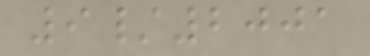9/2001
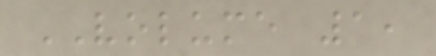VOLUME 1,
